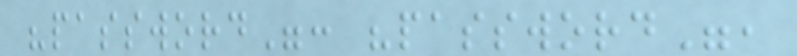"password": "password",
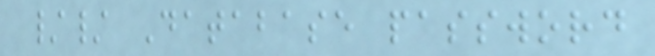// Database password
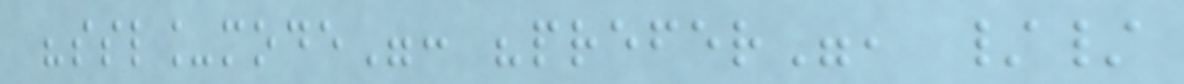"ssl_mode": "prefer", //
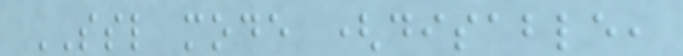SSL mode (disable,
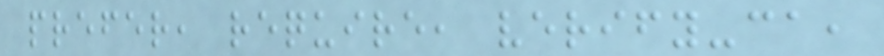prefer, require, verify-ca,
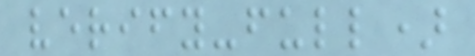verify-full)
